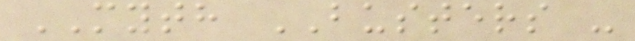MYTH BUSTERS -
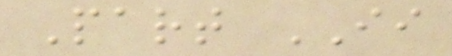Part II
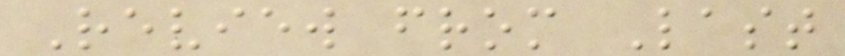Review from Last
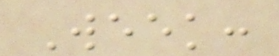Week:
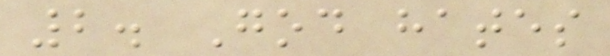2. God hates
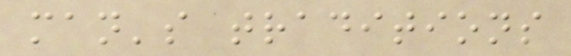man's traditions
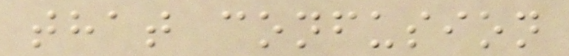that confusion
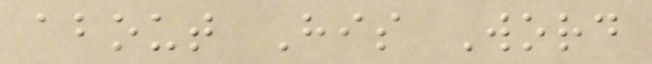about His Word
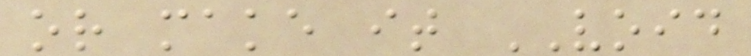or make it VOID
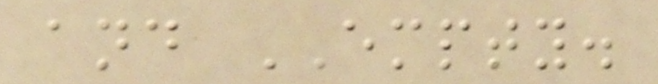and EMPTY.
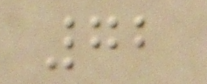72
